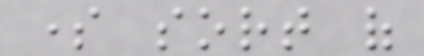some sort of
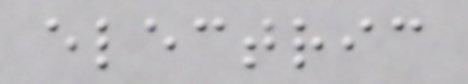electric
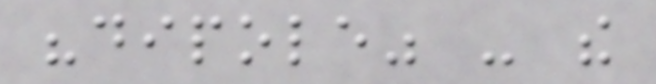"dipole" - the
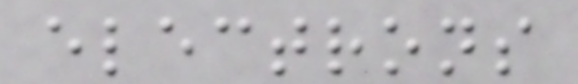electrons
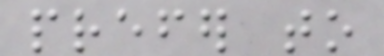prefer to
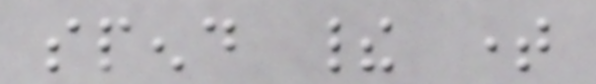spend their time
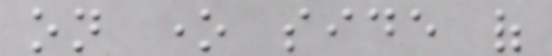on one side of
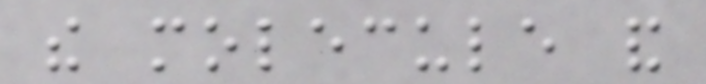the molecule and
